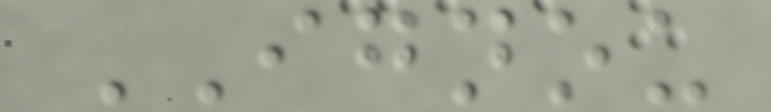IGNOU
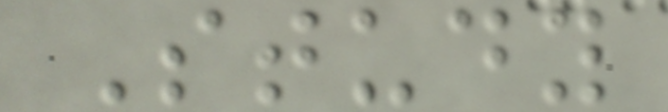Study
